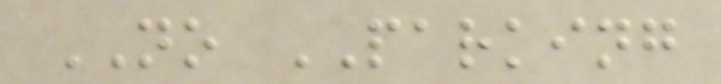NO PARKING
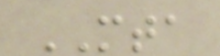MTA
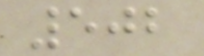502
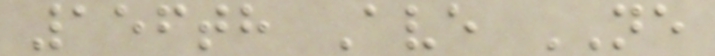156th Ave NE
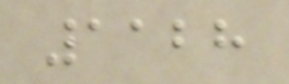1128
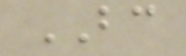BC
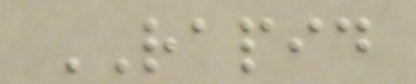RAPID
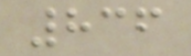836
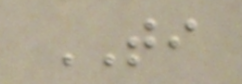TI
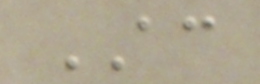AC
